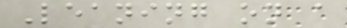Leaning on a
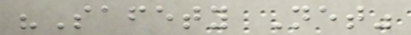"Safety Net"
